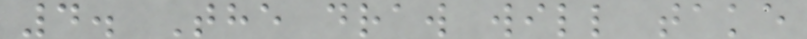4. The draw will take
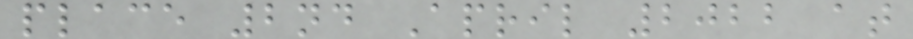place 2nd April 2022 at
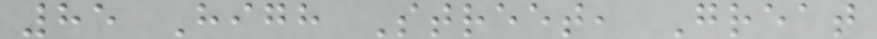85 High Street, Great
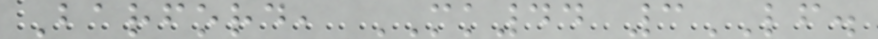Barford, MK44 3LF.
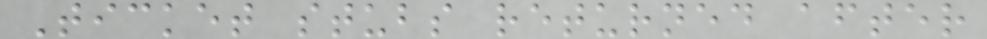Ticket stubs returned after
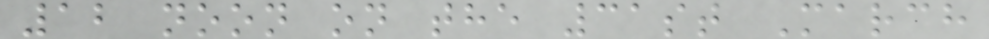12 noon on the 31st March
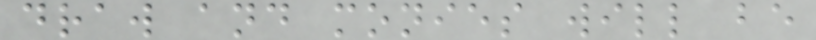draw and monies will be
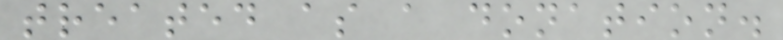treated as a donation.
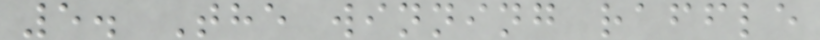5. The winning raffle
